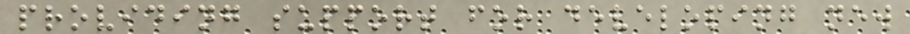providing support for developing new
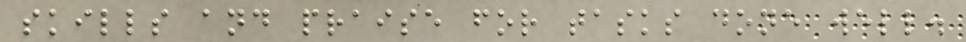skills and praise for tasks done well.
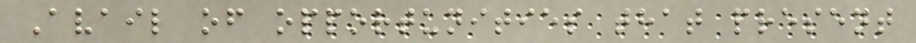Avail of opportunities that present
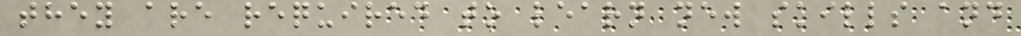they are required to learn new skills and
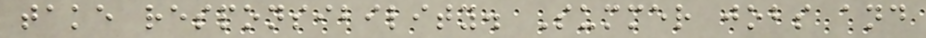take responsibility. Summer jobs and
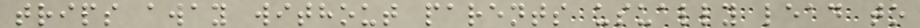trips away without parents usually lead to
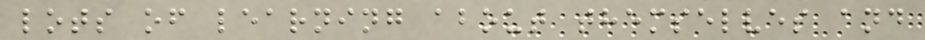lots of learning about themselves and
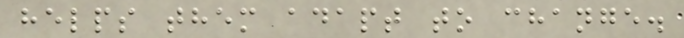helps them adapt to change.
